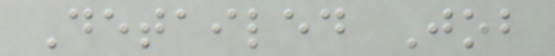Detailed Job
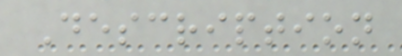Description
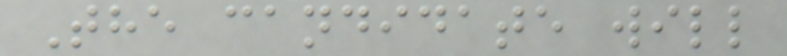The candidate will
